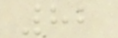82
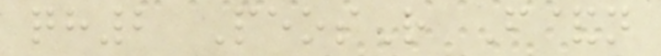qh2 PeosR F&n
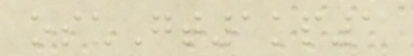osuGt1kp1
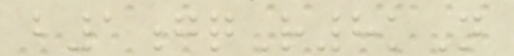b1gqR8kN
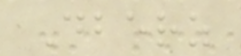Dberz
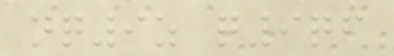nq9z q9qf
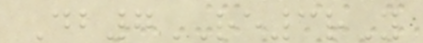Db7RE3rY
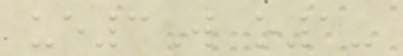ue3W o1-
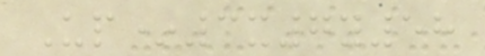Up*3x7y58
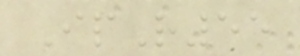IpR55
